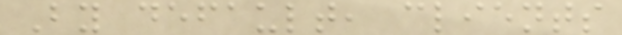By default, clients
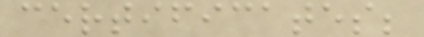certificates;
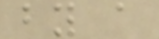by a
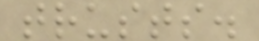trusts.
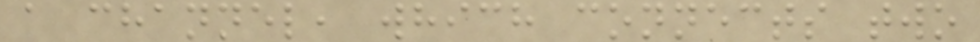a channel, which connects two
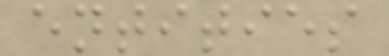entities
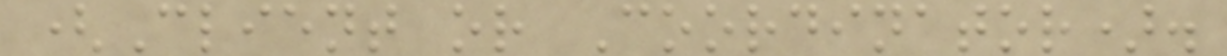(Client or Coordinator).
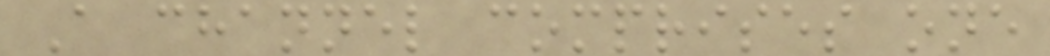A channel comprises one
